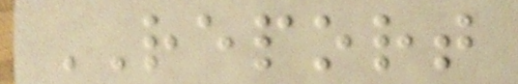REPORT
